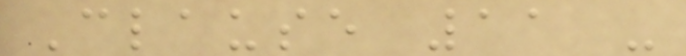Clause 11 -
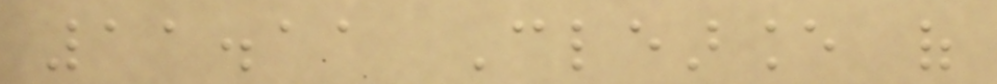11.11 Clearance of
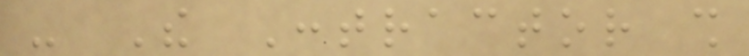- The Contractor shall
